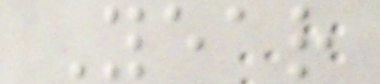Year
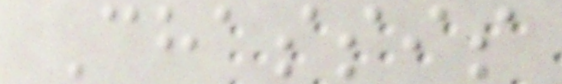Chassis
